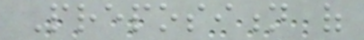Preposition of
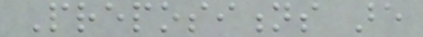Prepositions are
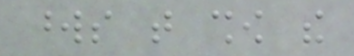words that show the
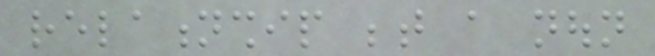relationship between a noun
